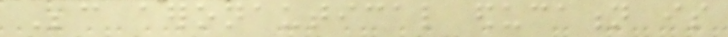Because aeronautical education is
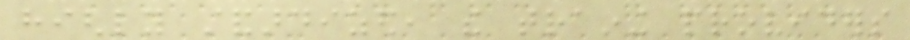highly standardized, the training providers
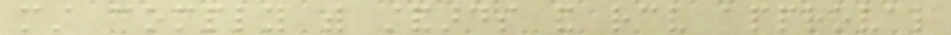must comply with standards and receive approval
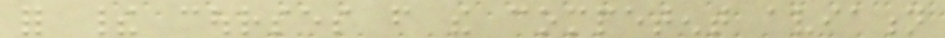for their courses from the competent aviation
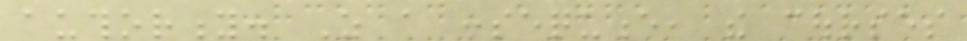authority. As a consequence, the courses
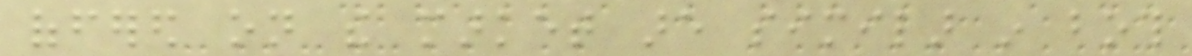offered on the market are similar in both
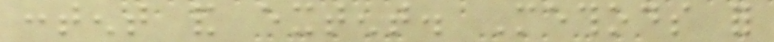content and extent. Methods for
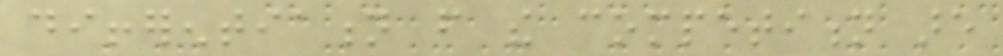differentiation from the competition are
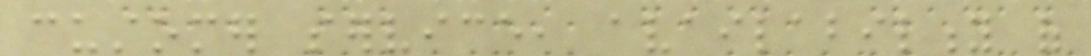customer service, availability of
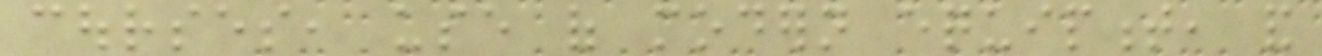courses, use of modern equipment, and
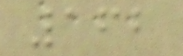162
